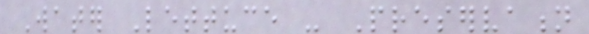Water Lettuce - Preservation
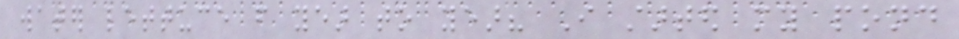water lettuce from year to year? I started my pond
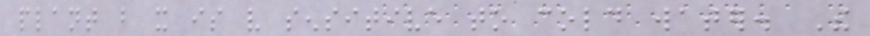plant but it is very sensitive to cold water. The
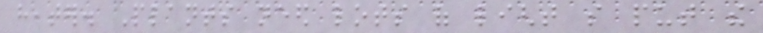heater. Plants need lots of light so put the
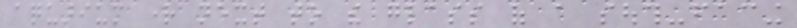aquarium right next to the glass of a south-facing
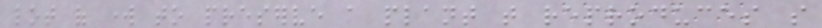lot of work to preserve a plant that reproduces so
